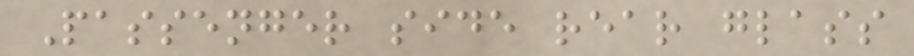Passenger side rear glass
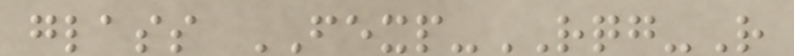glass FEXP-RQG-R
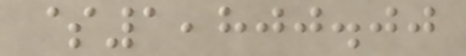$1,800.00
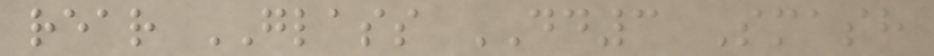rear GLASS DD3 Smash
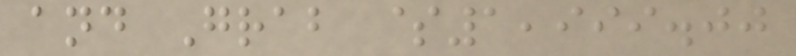and Grab $1,999.00
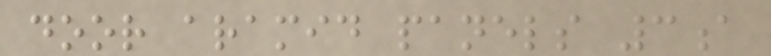door aramid panels 3a
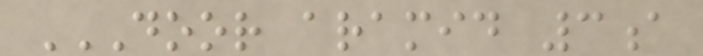DOOR ARAMID 3A
